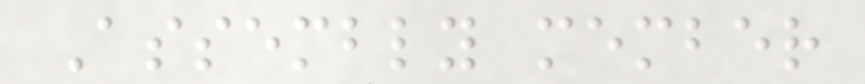Assembly member
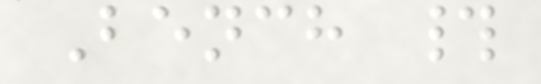Bench #
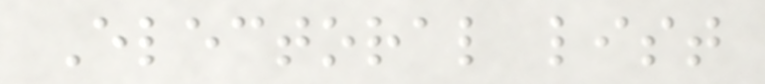Electoral list
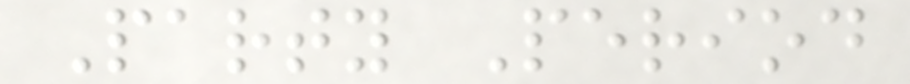Party Period
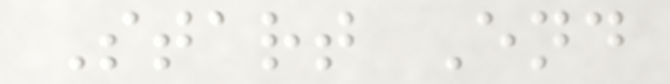Start End
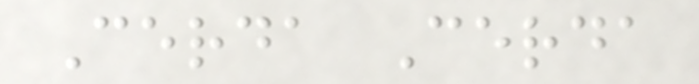Cerda Cerda
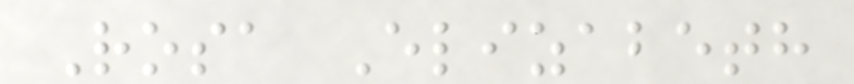Rosa Elizabeth
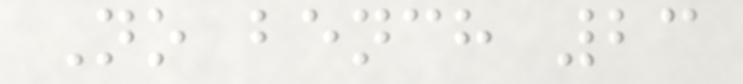No bench 23
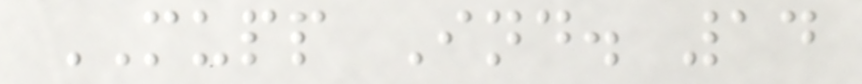MUPP Ind. 14
